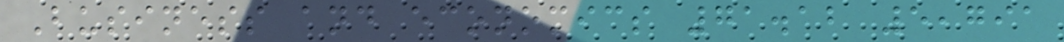Business and economics 71.12 5,791
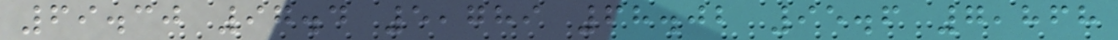69.30 97.4 5,789 68.02 95.6 7,868
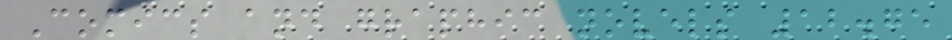Comics and graphic novels 12.75
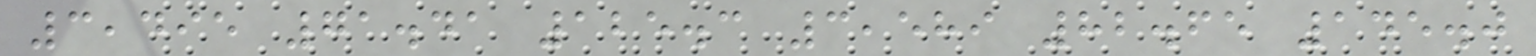3,495 71.41 125.3 3,589 82.65 145.0
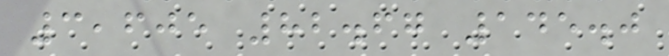3,605 82.67 145.0
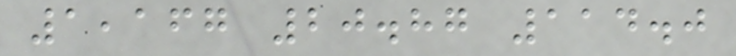1,167 20.87 114.0
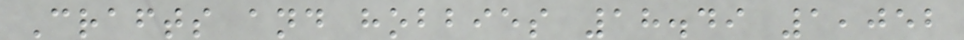Crafts and hobbies 18.49 1,052
